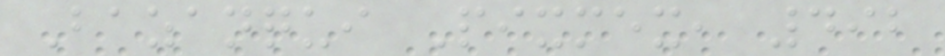Bazanqui Pixmex, 492
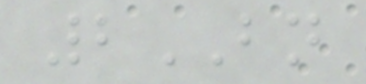2BN
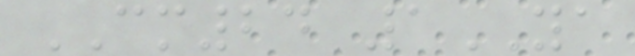CM24 1YA
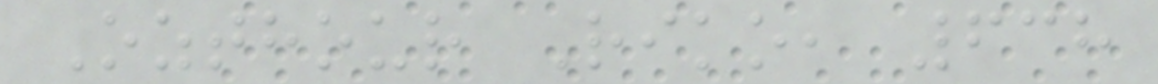Ozthour Riko, 638
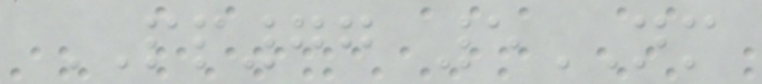PP77 5NM
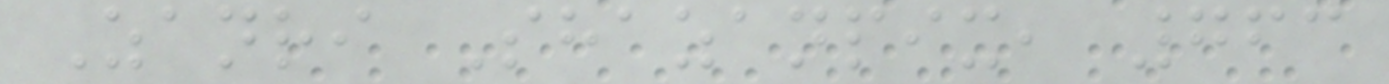Zanri Shazanpix, 763
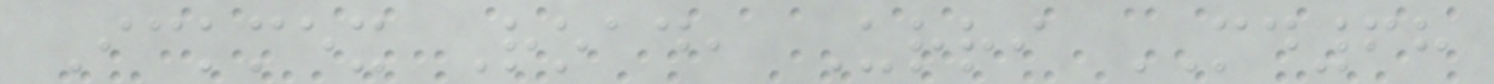Ickmex Road, Urri MD68
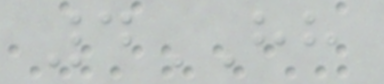4HH
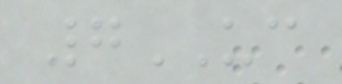7UC
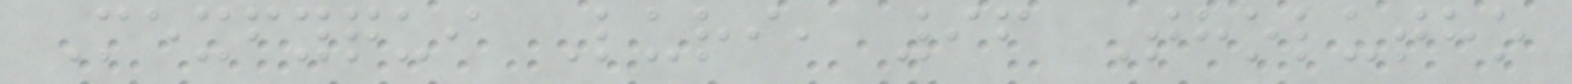Mexfyqui Luri, 96 Tholutho
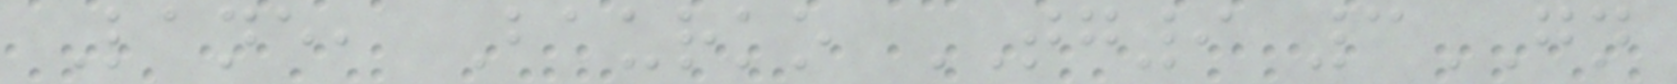Lane, Baurko TG9 3GN
